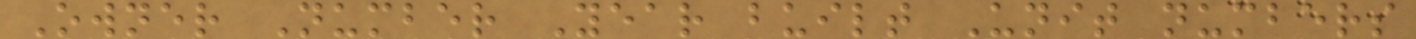Owner Number Year built Unit numbers
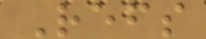Refs
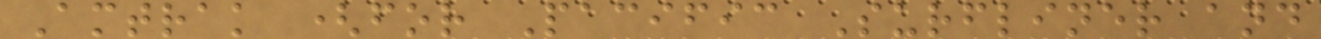Amtrak (for Pacific Surfliner and
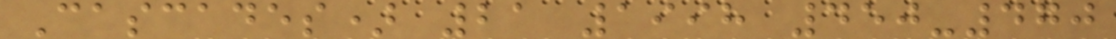Cascades) 21 1998 450-470
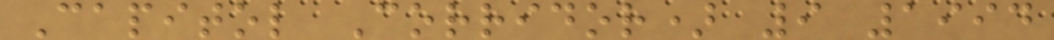Capitol Corridor) 9 1994
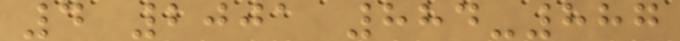4 2001 884-887
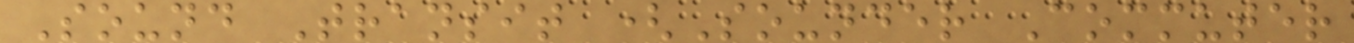Sound Transit (Sounder Commuter
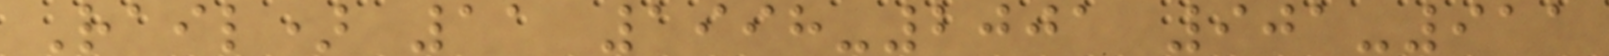Rail) 11 1998-2001 901-911
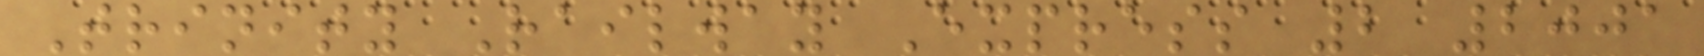Trinity Railway Express 2 2001
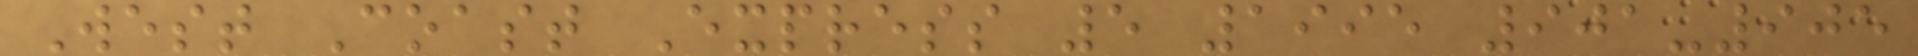West Coast Express 5 1995 901-905
